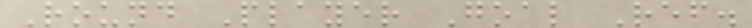Round Player Goal Ref.
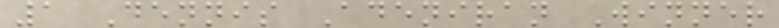1 Dennis Adeniran Winner
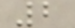2
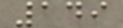149
